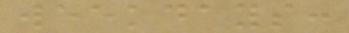weekdays:
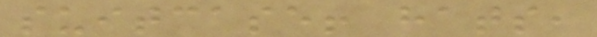suitcase! hats,
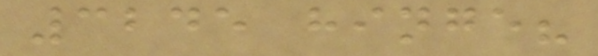3245 hinge?
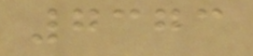7373
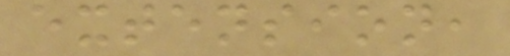extension,
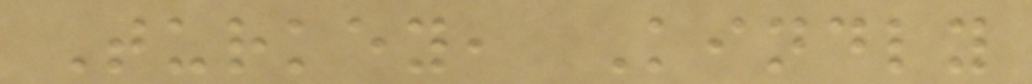Turkey, Kindly
